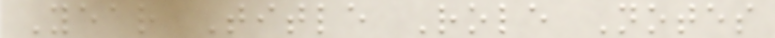Year Title Role Notes
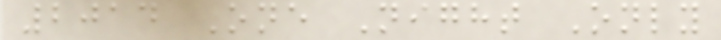2014 One Night Only
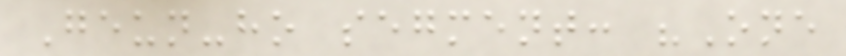Geun-ho segment: "One
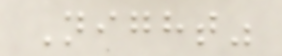Night"
